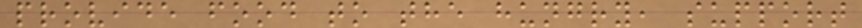provide food to the hungry, support
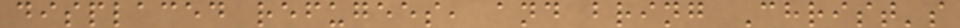displaced refugees, and bring Christ's
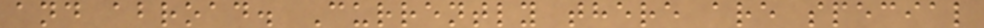and abroad. Currently there are special
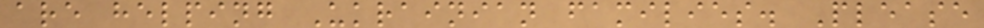are helping Ukrainian families. Please
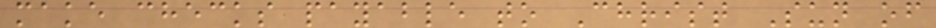make checks payable to Christ Sun of
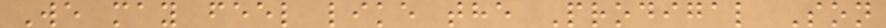We may feel like the Prodigal Son
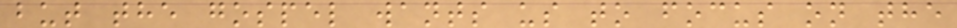but the gospel wants us to focus on the
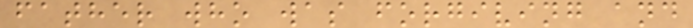father who was forgiving and
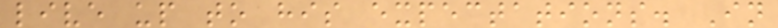live up to his expectations. In
